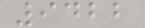9422
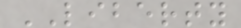LIBERTY
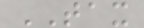TAX
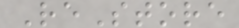ReStore
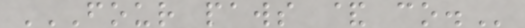FOUR PAWS & CO.
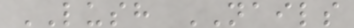LUSH NAILS
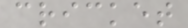cricket
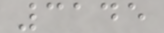3145
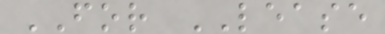FOR LEASE
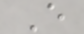E
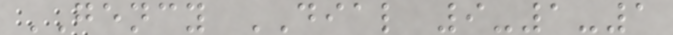GENCY DIAL 9-1-1
